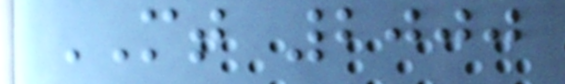MT 2000
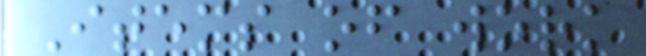Items of work
